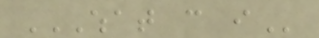WHAT CAN I
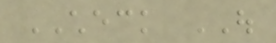CHECK OUT
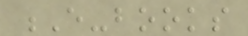E-books
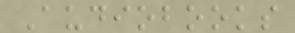Audiobooks
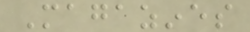Magazines
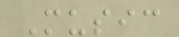Music
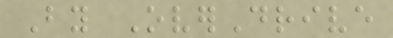By OverDrive
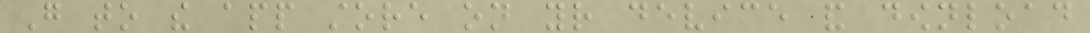Go to the app store on your device and download
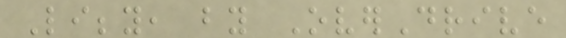Libby, by OverDrive
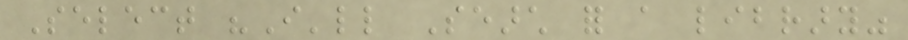Select "I'll Search for a library"
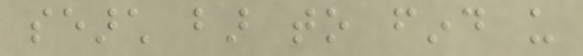search bar to find us
